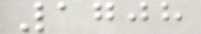1708
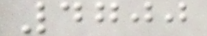4700
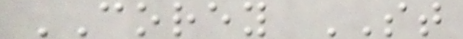COREY ST
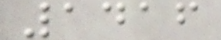1416
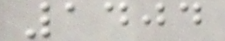1404
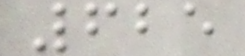625
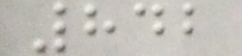842
